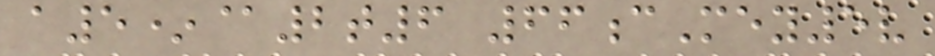a5*@2t6 66cMey5v
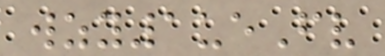wzy1ueFv
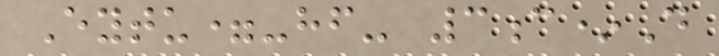Eytu=-hf- 3c*D
